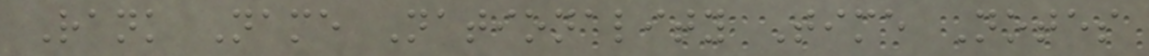Rank Name Nationality Time Notes
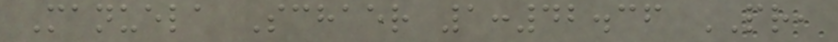Manuela Schaer 1:42.36 PR,
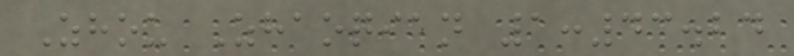Zhou Zhaoqian 1:43.24
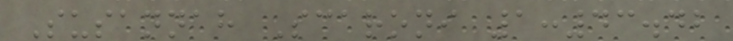Susannah Scaroni 1:43.42
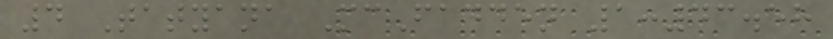4 Tatyana McFadden 1:43.58
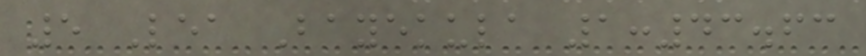5 Lea Bayekula 1:43.63
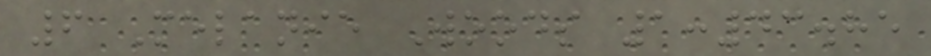6 Melanie Woods 1:43.85
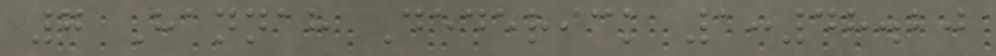7 Hannah Dederick 1:48.20
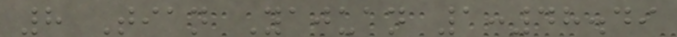8 Tian Yajuan 1:48.49
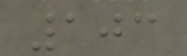103
